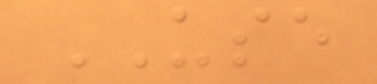USE
